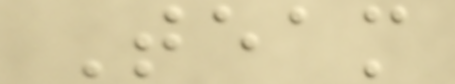Team
